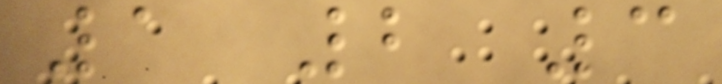1 2 3
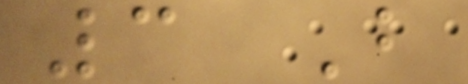3 B
